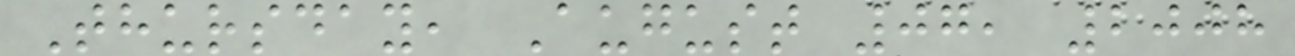Thursday, August 07, 2008
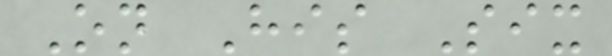On His Six
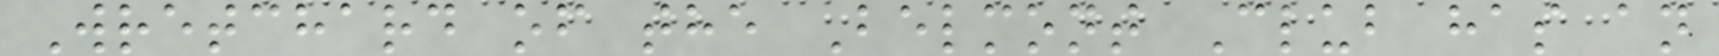Wretchard of the Belmont Club has an
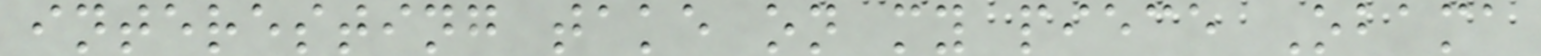interesting take on my piece Obama
